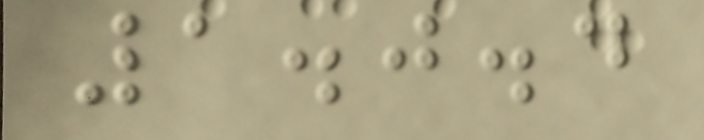1.0.4
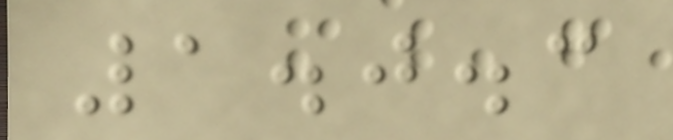1.0.3
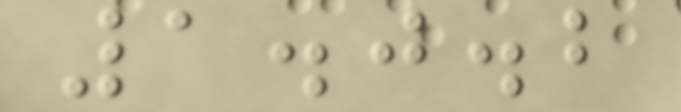1.0.2
